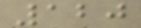120
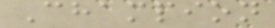Champion
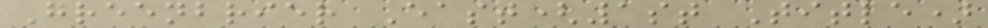Greenbrier East(1st Title)
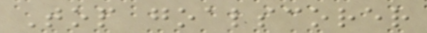Top goalscorer
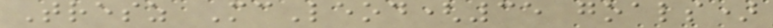Tresz McLeod(35 goals)
